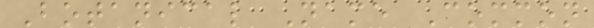Botanical Name Common
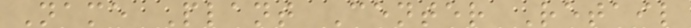Name Plant Center Retail
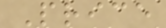Price
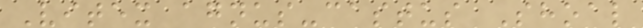Vitex agnus-castus Shoal
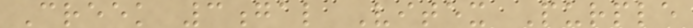Creek 3gal Vitex Purple
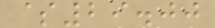$29.00
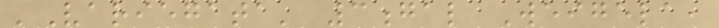'Variegata' 3gal Weigela,
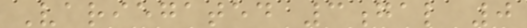Variegated 3gal 0
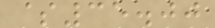$35.00
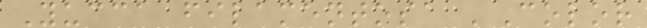Yucca filamentosa 'Color
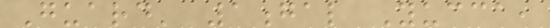Guard' 1gal Yucca,
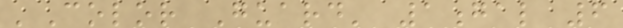'Color Guard' 1gal 6
